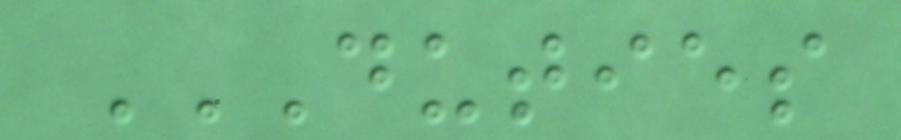DUTIES
